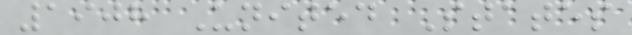1908 United States
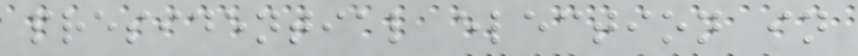presidential election in
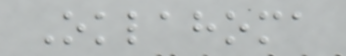Oklahoma
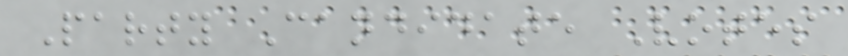Party Candidate Votes
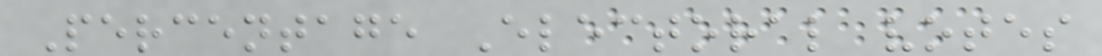Percentage Electoral votes
